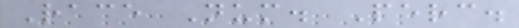Race Num. Perc.
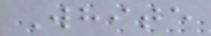White
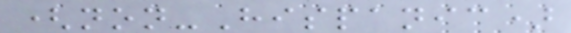(non-Hispanic)
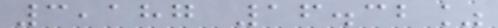3,187 16.32%
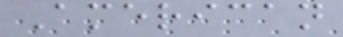American
